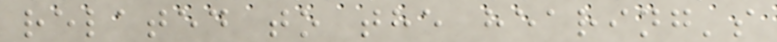related to the hearing's
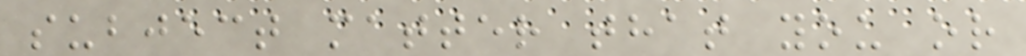subject matter that you or
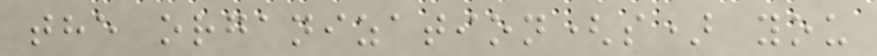the organization(s) you
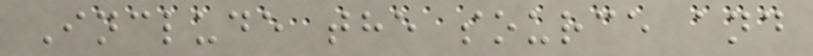Include the source and
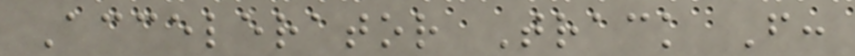Accelerator Track F:
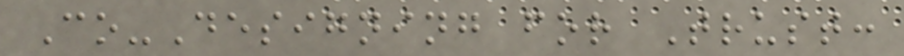Co-Designing for Trust:
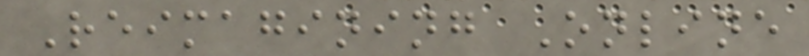Reimagining Online
